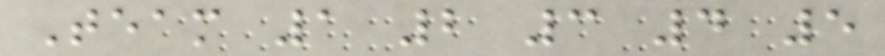Team 1 2 3 4 5
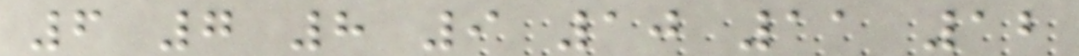6 7 8 9 10 11 12
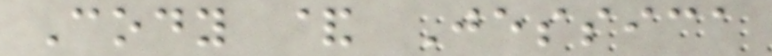Cody & Jessica
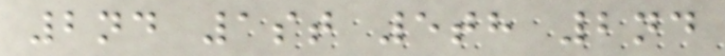2nd 1st 5th 2nd
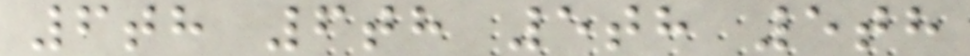6th 6th 5th 5th
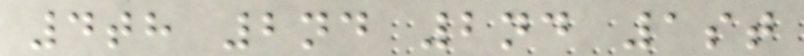4th 2nd 2nd 1st
